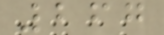267
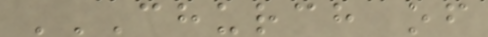CHURCH OF
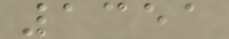1351
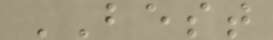BEST
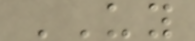UY
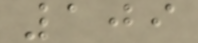109
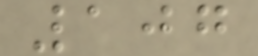107
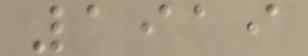1919
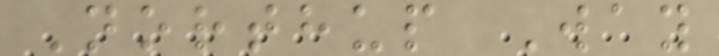Northup Way
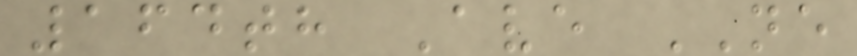164th Ave NE
